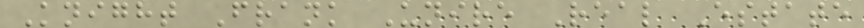Knight Frank Unire Real Estate
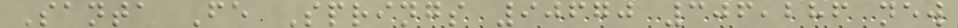Santa Fe Springs 90670 306,286 new
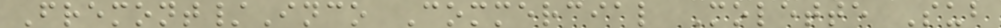Fremont/Inco Commercial Molette Sub
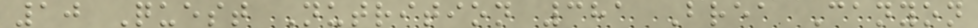10 Quest Nutrition 381 Brea Canyon
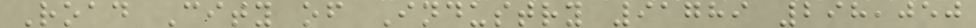Road City of Industry 91789 298,050
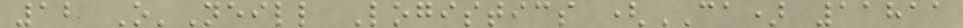12 O'Neill Logistics (CA) 11811
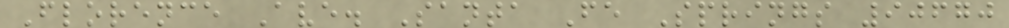Florence Ave. Santa Fe Springs 90670
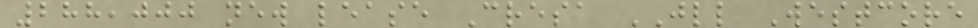288,000 new lease Cresa JLL Westcore
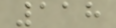118
